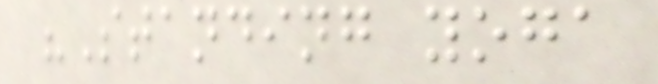"Standing yoga
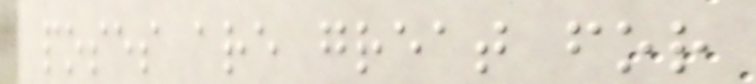poses are great for
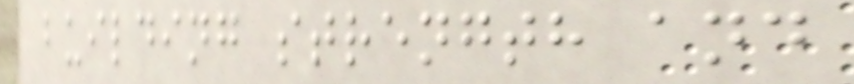building strength and
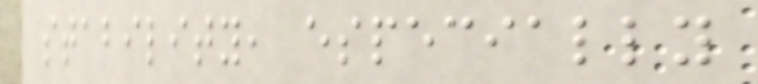stability, especially
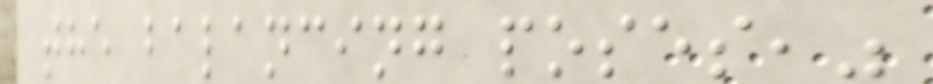the balancing poses,"
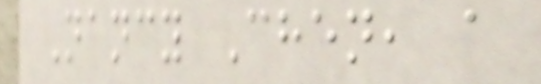Nancy Chen, a
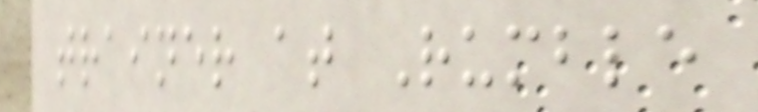trainer at Rumble
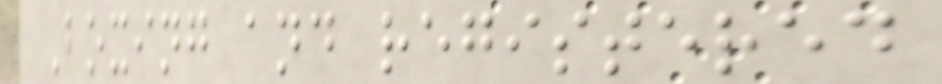Boxing and registered
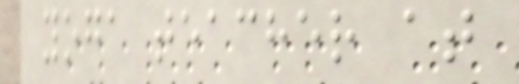yoga teacher at
